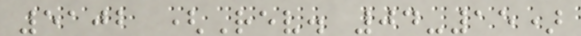5102 (Rev. 04-15)
